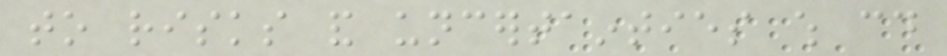to risks and uncertainties which could
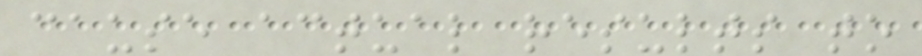cause actual results to
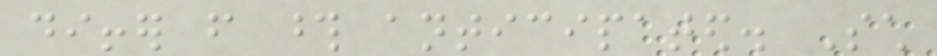differ from those anticipated. Such
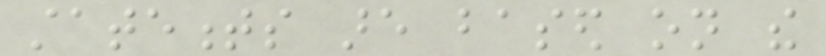statements are based on the
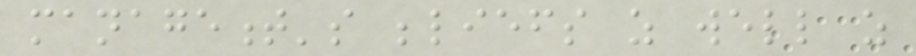management's beliefs as well as
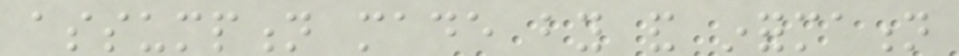assumption made by and information
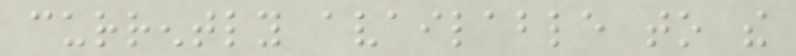currently available to the
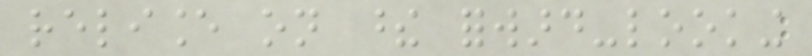reliance on these forward-looking
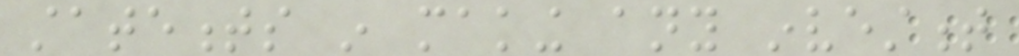statements in making any investment
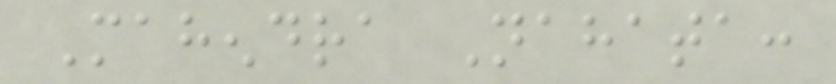Mahendra Nahata:
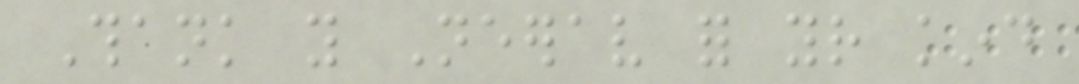Thank you Neerav for your kind
